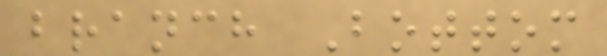branch Bottom
